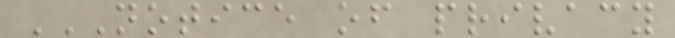NOTICE OF PRIVACY
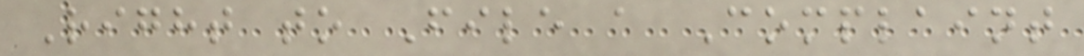Right to File a Complaint
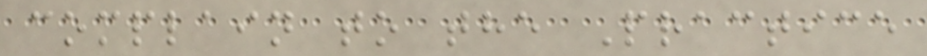complain to the Practice
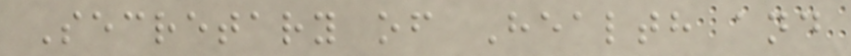Secretary of Health and
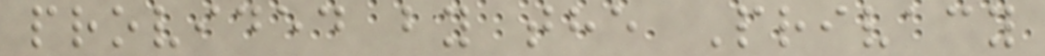provided by the Privacy
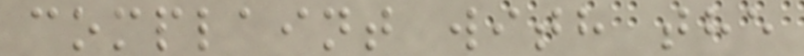complaint with the
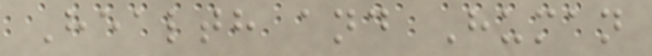Health and Human
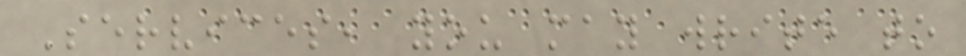Services, you may write to
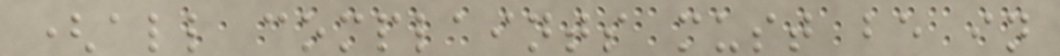(all complaints must be in
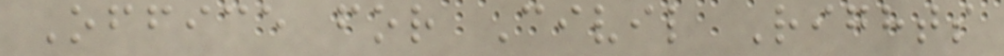Office for Civil Rights
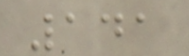141
